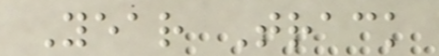Year Track
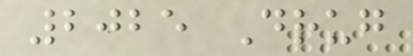2025 Drug
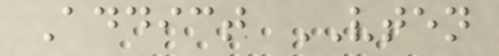Addict VTEN
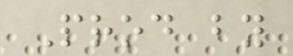Prod by
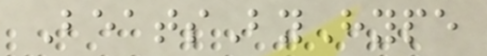BeatsByHype
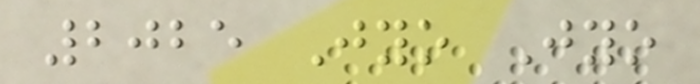2025 Jyo Jyo
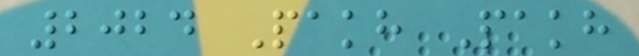2024 Pakh Pakh
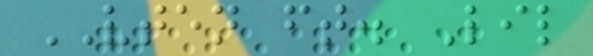VTEN ft. Lil
